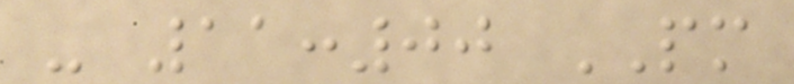- 11:00 PM
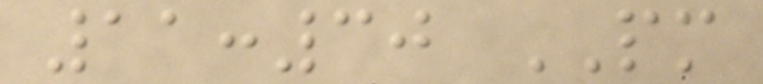11:30 PM
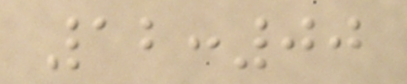12:00
